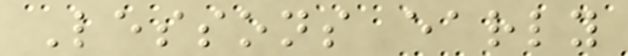Lessons early
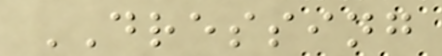DRESSING
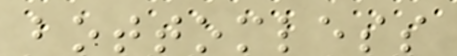bottomless
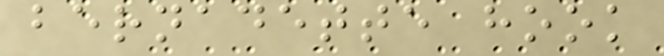bernadette hook
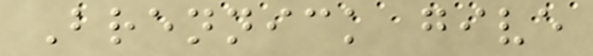Brennick give
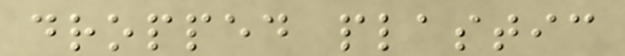dropped plastic
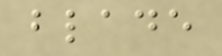blade
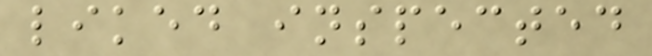liked inspected
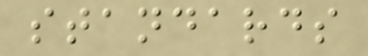standards
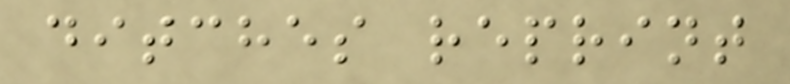ditches reprint
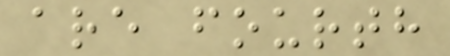are fourth
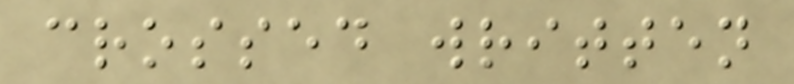crossed written
